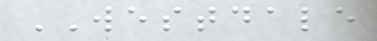WESTDALE
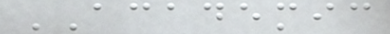ACADEMIC
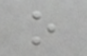o
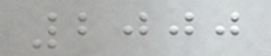2000
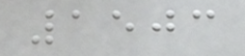1503
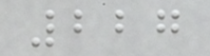227
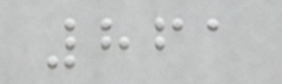861
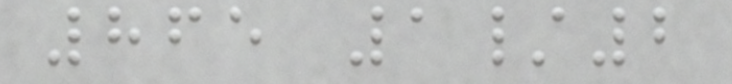865 1/2
